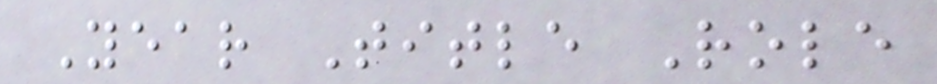Year Title Role
